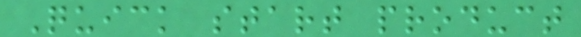Quick start product
